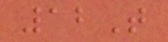12T
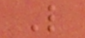L
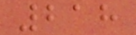218
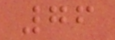76
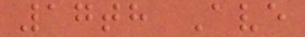17th Ave
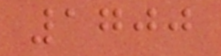1700
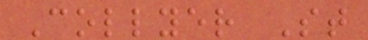Collyer St
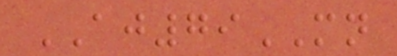AJ79MN
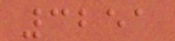3251
